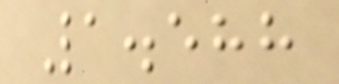1.588
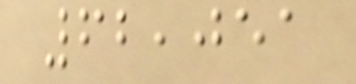62,051
